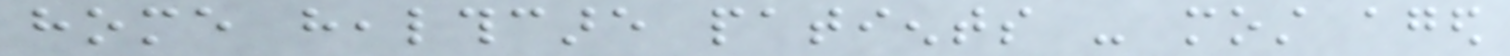home healthcare patients - most aged
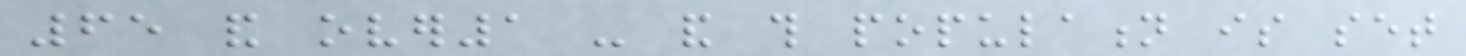65 and over1 - and this population is set
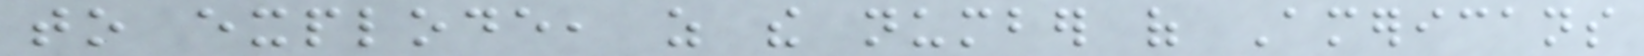to explode, as the number of Americans
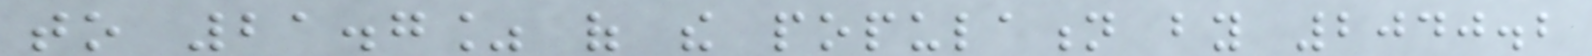to 21.7% of the population by 2040.2
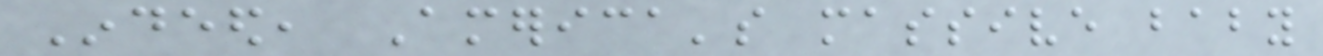Indeed, America's massive baby
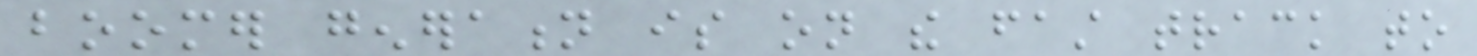boomer generation is on the fast track to
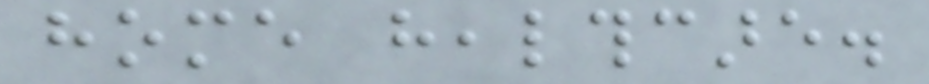home healthcare.
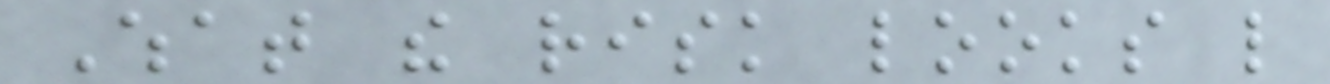What the risk looks like
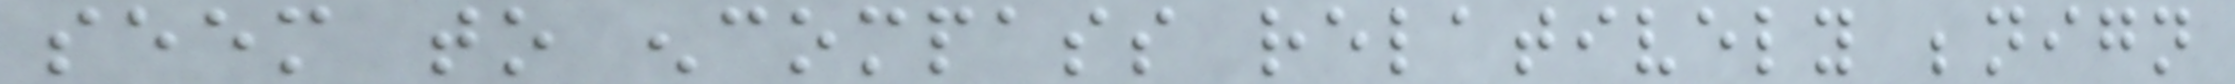seem to encompass relatively benign
